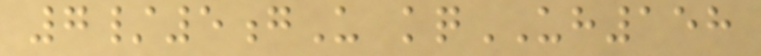7/5gU kqUH158
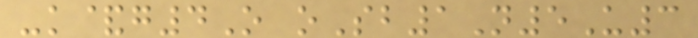-k&g4O oSb1N5U3
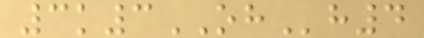3k3OHh4
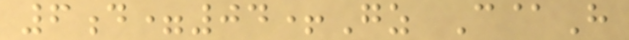6d=04+Gz C@H
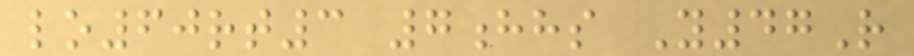lo60rt3 7hhs Y47R
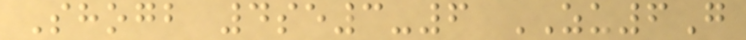Shogb 4se3-6 ZU6G
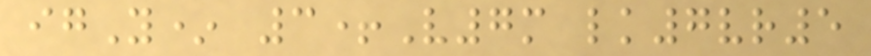igY* 3+V7m lk7vr5
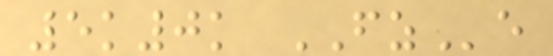5k0k FZe
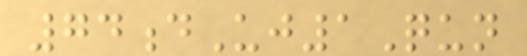74dUj1Qun
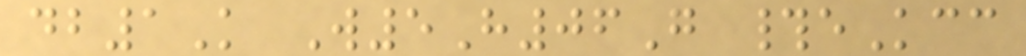db1K W5H06G #eKcc
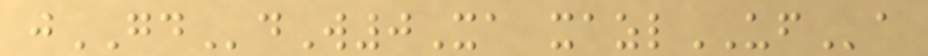jGDdW0Xa xazlUFa
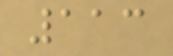113
